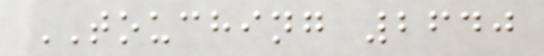TOUCHING 2640
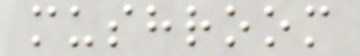mushroom
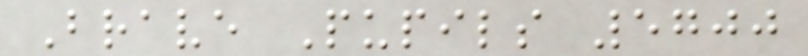Brave Pupils 5700
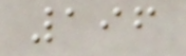196
